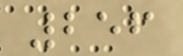256
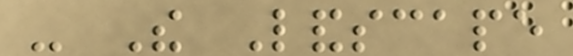- The Landscape
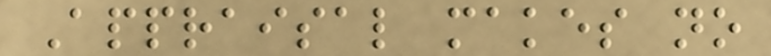Appraisal makes no
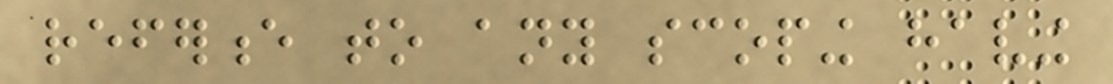reference to any scoping having
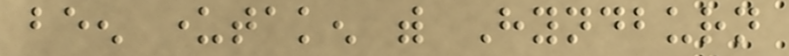been undertaken with Hyndburn
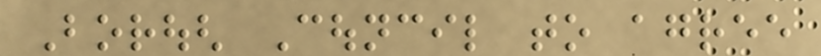Borough Council to agree
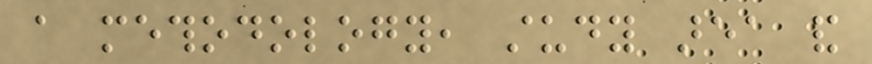a methodology, study area and
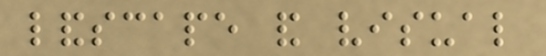landscape and visual
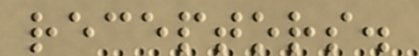receptors.
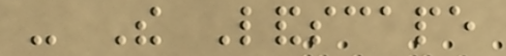- The Landscape
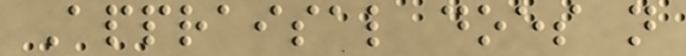Appraisal does not
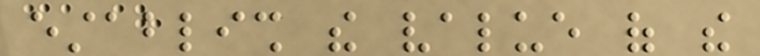establish the value of the
